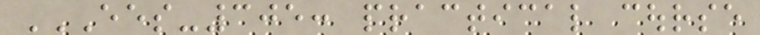EES-305: PRACTICAL COURSE
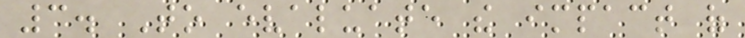3. To evaluate the impact of
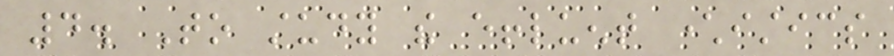4. To study the effluent characteristics
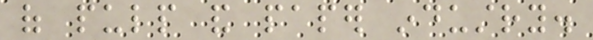of pulp and paper industry.
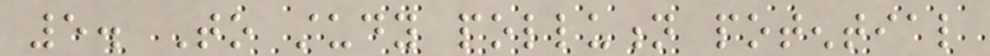5. To study pollution potential
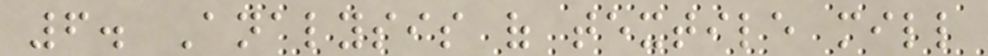6. Analysis of textile mill
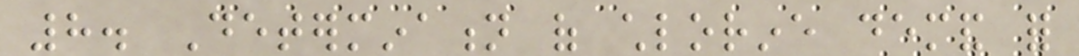8. Determination of chlorine demand for
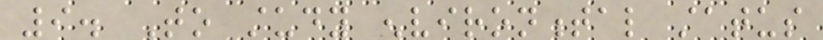9. To study environmental status
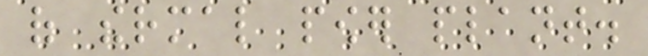of thermal power plant.
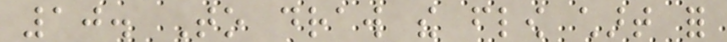10. To draw the flow chart for
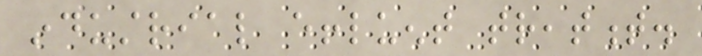industrial effluent treatment.
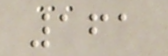161
